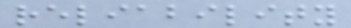reliability
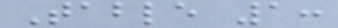Table 1:
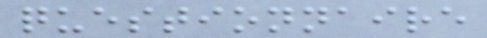questionnaire
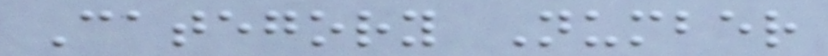Category Number
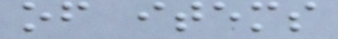of items
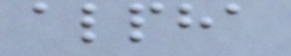alpha
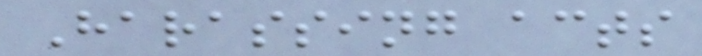Harassing acts
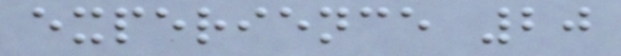experience 20
